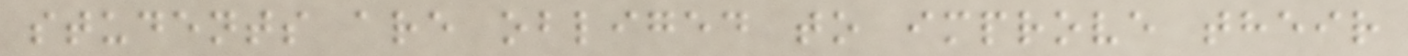students are obliged to improve their
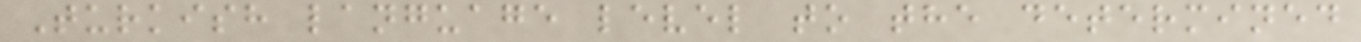Turkish language level to the determined
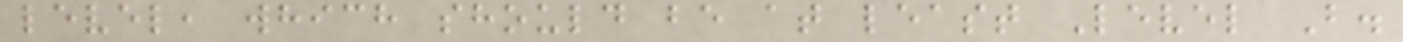level, which should be at least Level B.
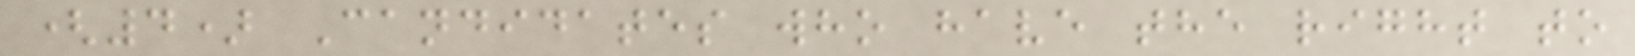(4) Candidates who have the right to
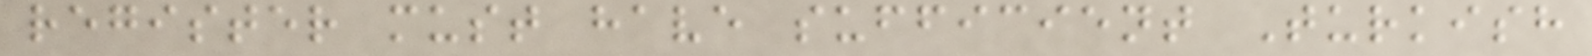register must have sufficient Turkish
